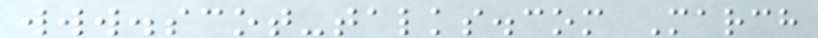www.scot-talks.com March
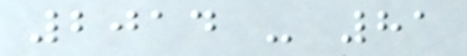2014 - 81
